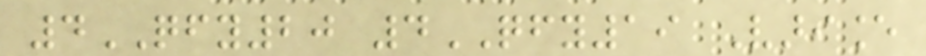4QFY20 4QFY19 Variance
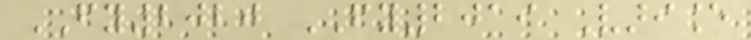FY2020 FY2019 Variance
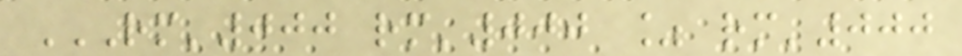RM'000 RM'000 % RM'000
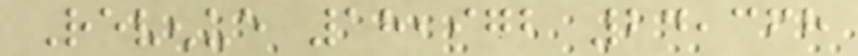Revenue 18,972 24,368
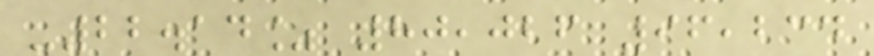-22.14% 80,026 96,234
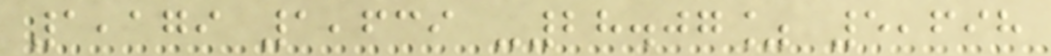1,179 1,639 -28.07% 5,698
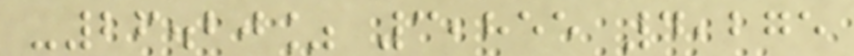-26.20% 3,855 4,275
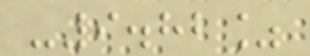-9.82%
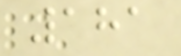181
